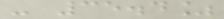- 35.4%
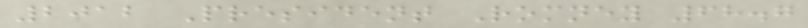2012 President Romney 68.7
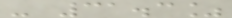- 31.3%
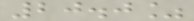20.0%
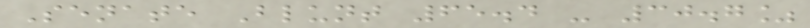Senate Blunt 65.4 - 30.7%
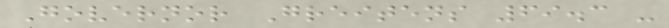Governor Greitens 69.3 -
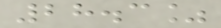28.3%
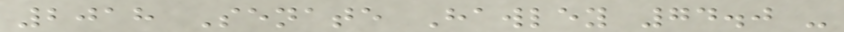2018 Senate Hawley 74.0 -
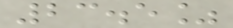23.5%
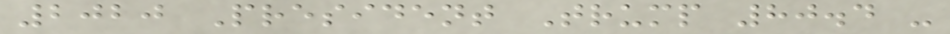2020 President Trump 80.4 -
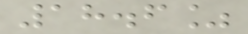18.6%
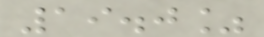19.0%
